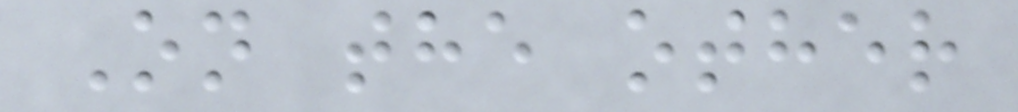On the other
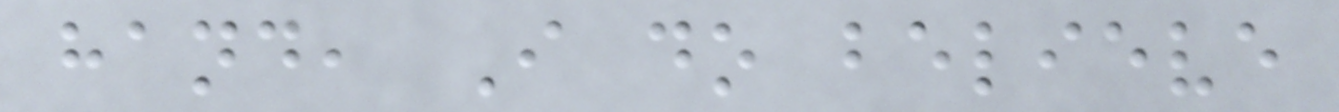hand, I do believe
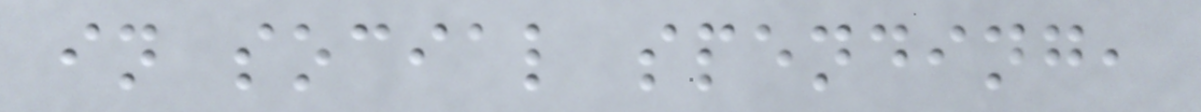in social spending,
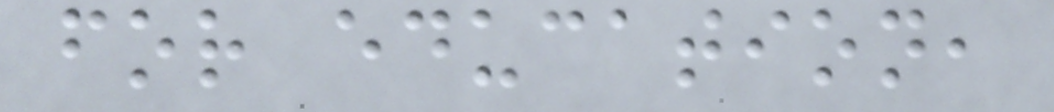for education,
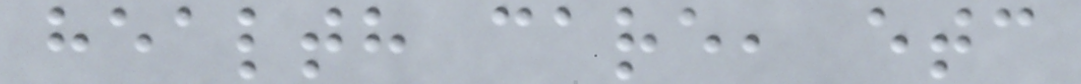health care, etc
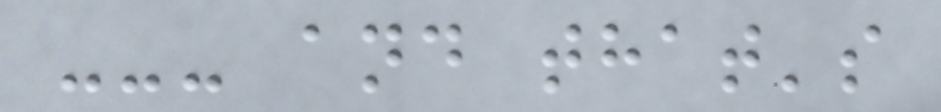--- and that's
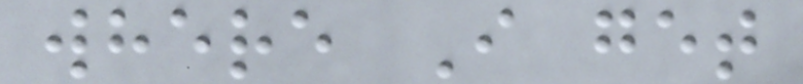where I get
